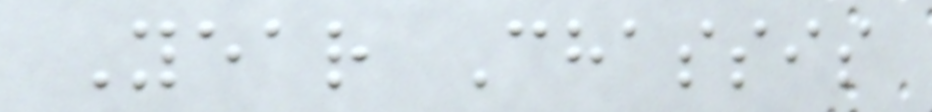Year Chassis
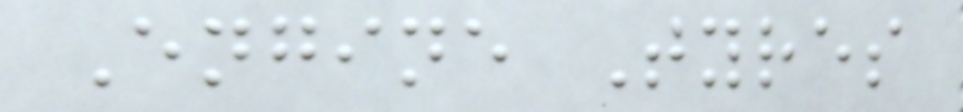Engine Tyres
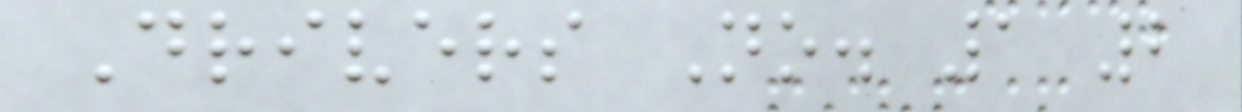Drivers No. 1 2
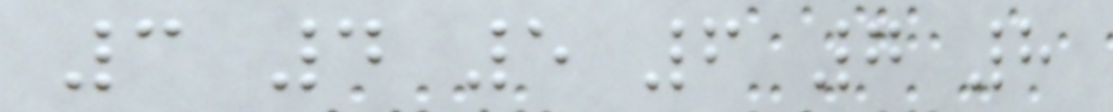3 4 5 6 7 8
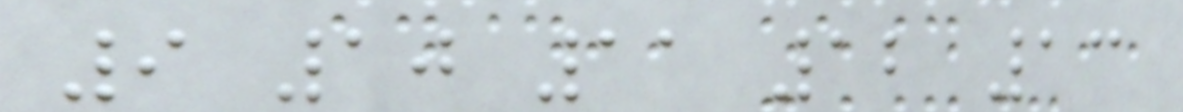9 10 11 12 13
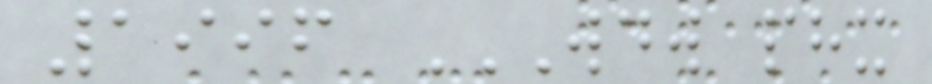1996 WDW PHX
